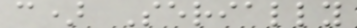c) Serially
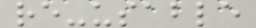re-usable
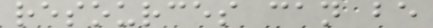resources can be
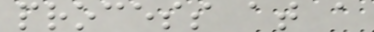process at a
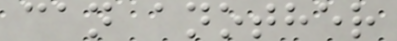can another
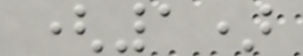(1)
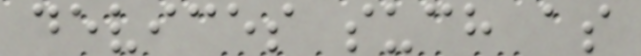devices such as
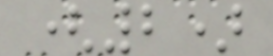(2)
